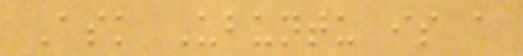Ask Ubuntu is a
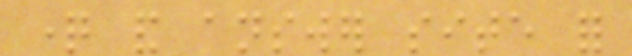question and answer site for
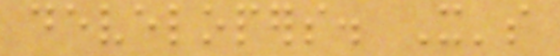developers. It's
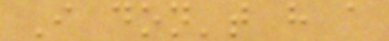I don't have a
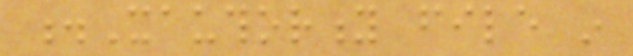.Xauthority file in
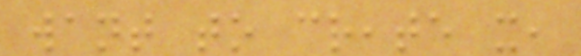want to create it,
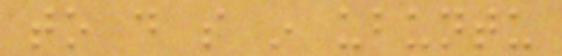to do so in ubuntu
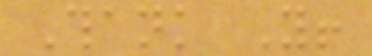Thank You!
